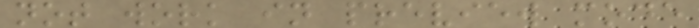not work in preview mode
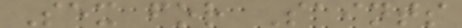Sex for Saints
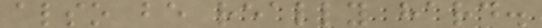also be really hard.
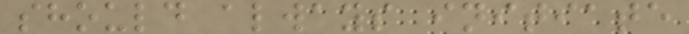should always initiate
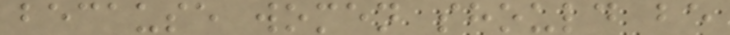because women should be
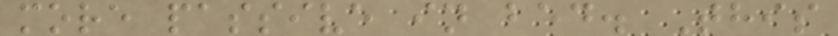more passive in bed. This
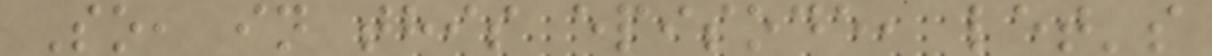So, in this episode, let's
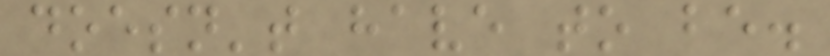doesn't have to be.
